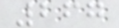267
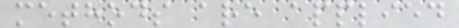methods are applied
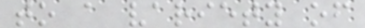to a variety of
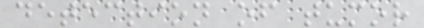detection of tumor
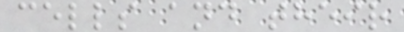cells and their
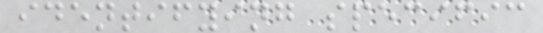identifying specific
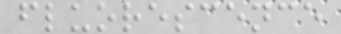fluorescence
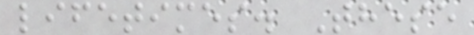lifetimes. These
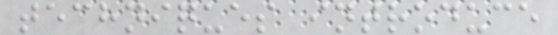techniques introduce
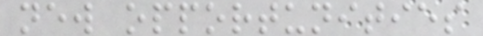new opportunities
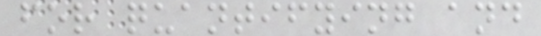for quantifying and
